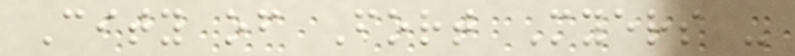City of Fort Myers -
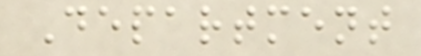Department
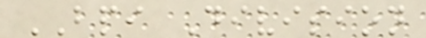BPI Division
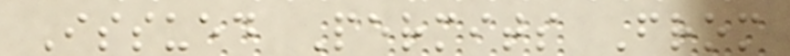Issued Permits From
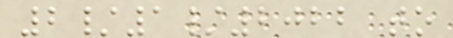2/1/2022 to
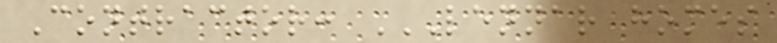Contractor: LENNAR HOMES
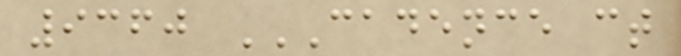9360 CADENCE CT
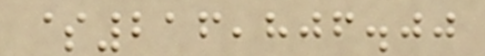$216,806.00
